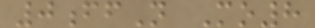0ffN Mo8
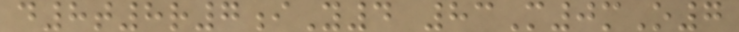d8t8r7iY4 83M0mO7
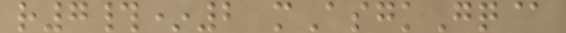r7#*2 mAsgkGq@
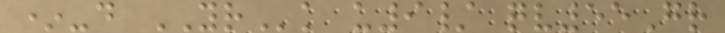*-d YRk u9/ qv55Gr
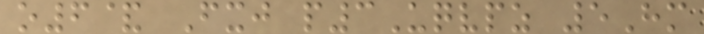o6& Fxj p3Uqvpz 5Hm
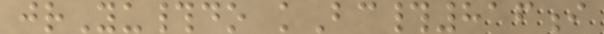jrYu#do kBc#816i
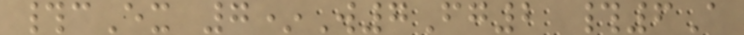#cEx 7*W7Fg2 #6A
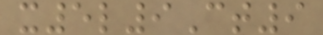x5l9Ct9
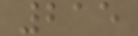215
